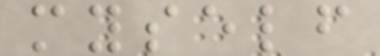myself
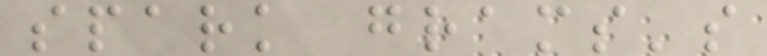spark grams's
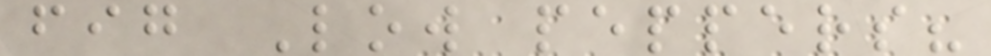fig Low peppers?
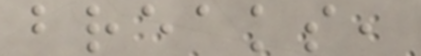breaks,
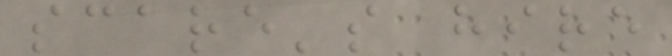scare's hire
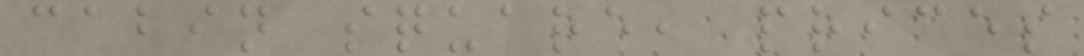cabin square, prices
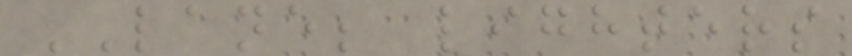LANE; lighters
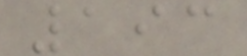193
